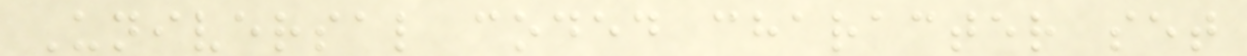Universal coded character set
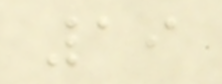19
